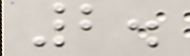2.
